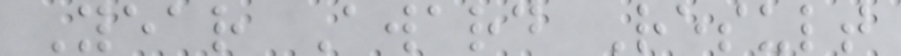Year Award Result
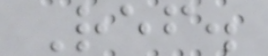Ref.
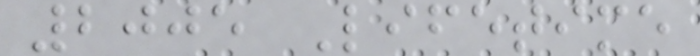2005 Lifetime
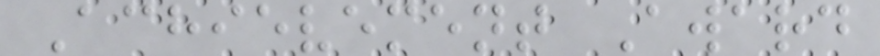Achievement Award
